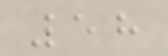58
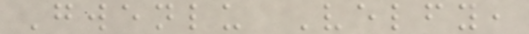Gwenlu Velfy,
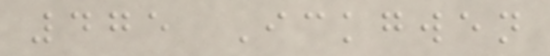475 Ickgwen
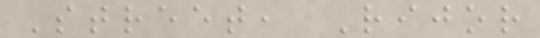Street, Rijor
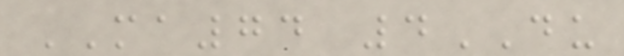MA74 4DU
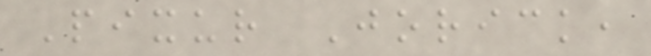Pixur Jorick,
